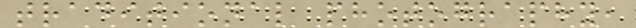traditional photography,
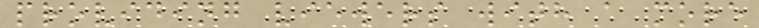providing viewers with a more
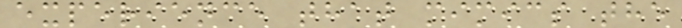experience that mimics the
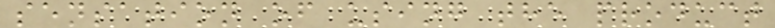sensation of using the product
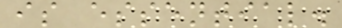is essential.
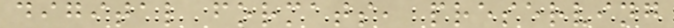digital formats, preserving
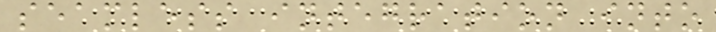seamless integration into
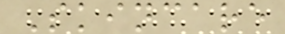Skincare
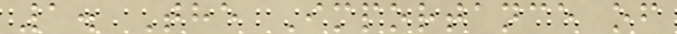1. The Importance of
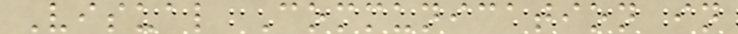Visual Communication in
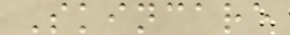Skincare
